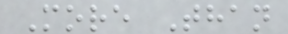More Than
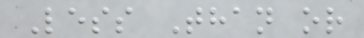Less Than or
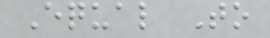Equal To
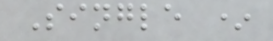Single *
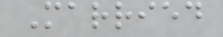Married
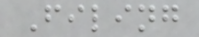Filing
